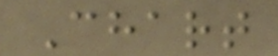Chart
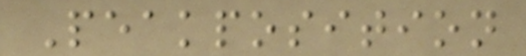Peakposition
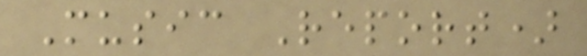Music Report)
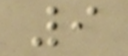9
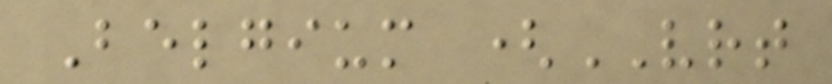Belgium (VRT
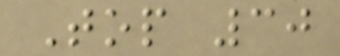Top 30
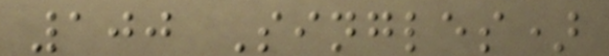100 Singles)
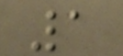1
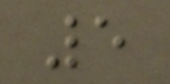5
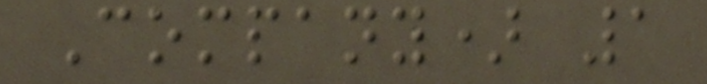Company) 1
